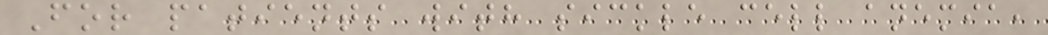For patients with sickle cell anemia,
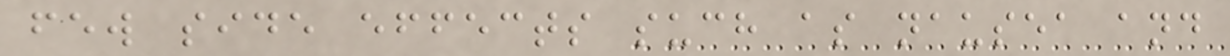few side effects such as nausea and
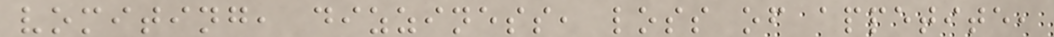vomiting, dizziness, loss of appetite,
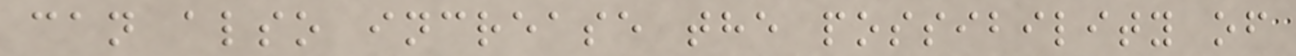can also increase the possibility of
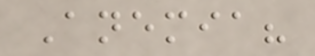Anemia?
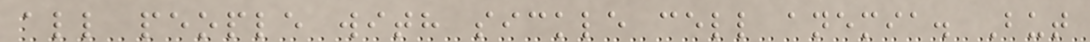all people with sickle cell anemia. But
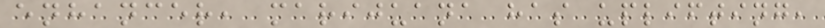enhancer, marijuana has uplifting,
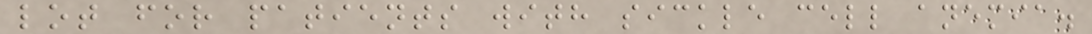lot for patients with sickle cell anemia.
